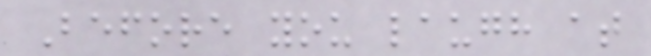Before you laugh at
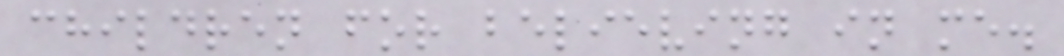children for believing in me.
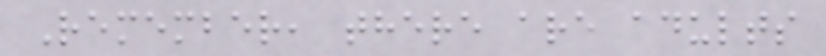Remember, there are adults
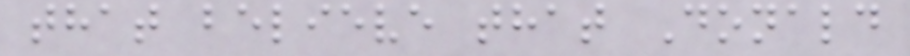that believe that Donald
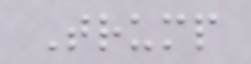Trump
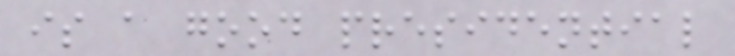is a good presidential
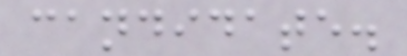candidate.
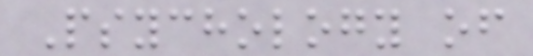Psychology of
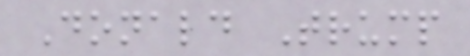Donald Trump
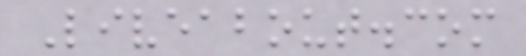Liveabout.com
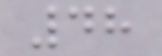48
